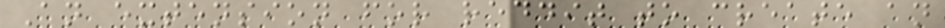An extension for reddit to create an
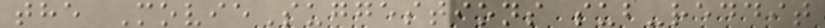the MovieSuggestions sub-reddit
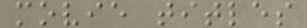movie titles
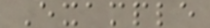Example
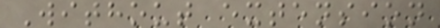Without extension
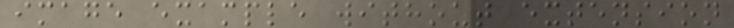image example without extension
